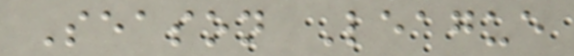Season League
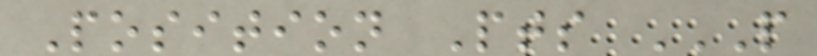Position Pts P
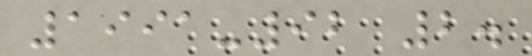1991-92 2.
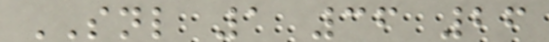SNL 1 36 26
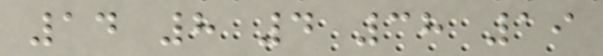14 8 4 38 19
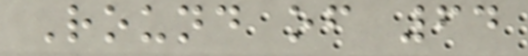Round of 64
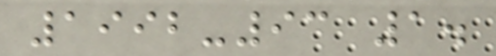1992-93 1.
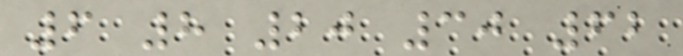6 8 20 30 62
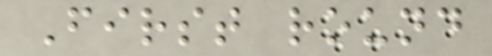First round
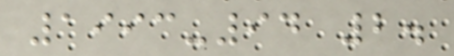1993-94 2.
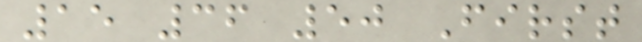15 36 50 First
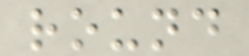round
